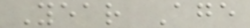Year Age
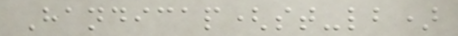Handicap(st-lb)
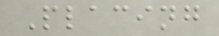Placing
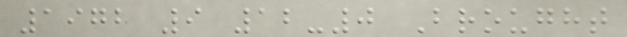1972 9 12-0 Brought
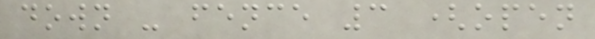down - fence 3 (open
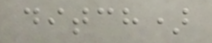ditch)
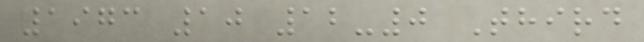1973 10 12-0 Third
